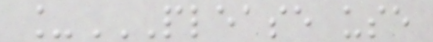_PLEASE USE
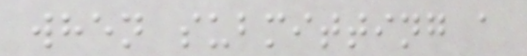when submitting a
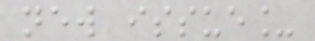new issue_
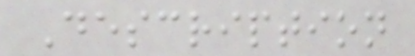Description
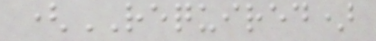(REQUIRED)
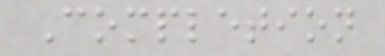Completion
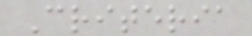Criteria
